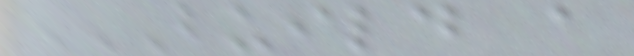BUILD A
